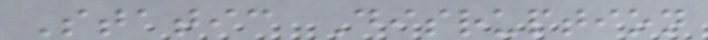Static Disruption
